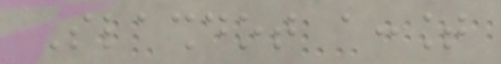Slashdot account
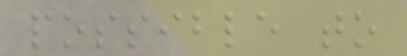possible to
